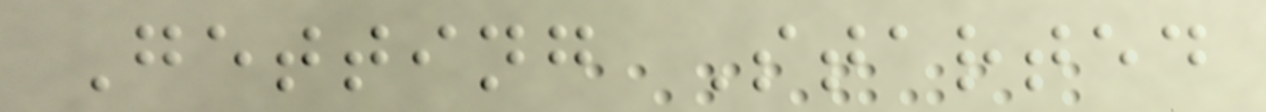Getting Started
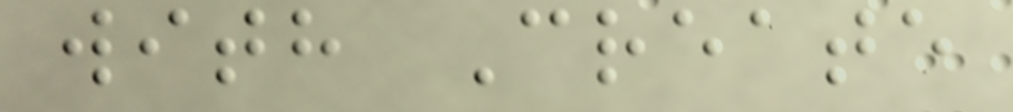with Create
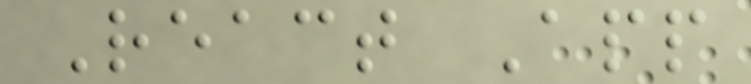React App
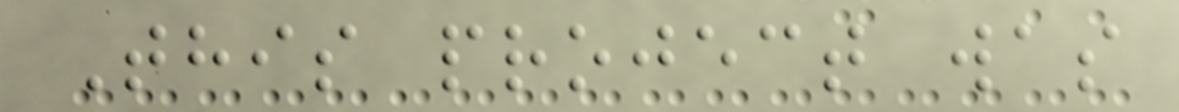This project was
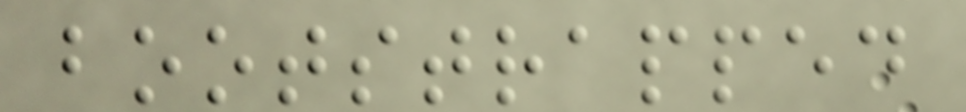bootstrapped
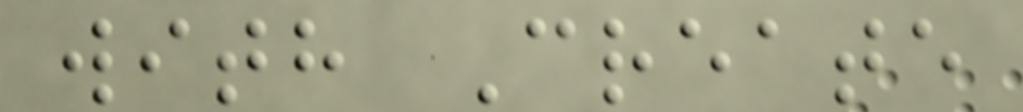with Create
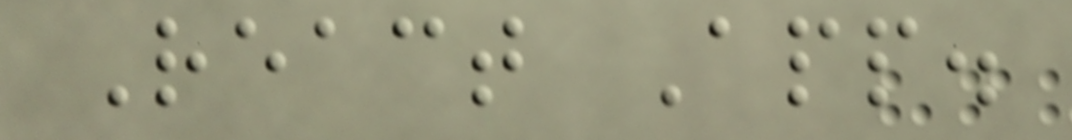React App.
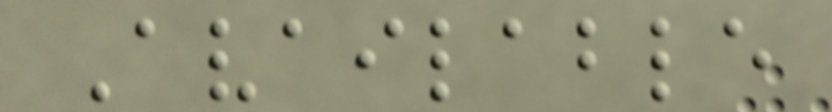Available
